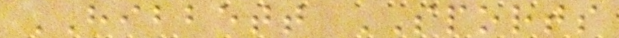HIBBETT SPORTS
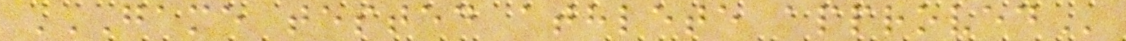GAME TESTED ATHLETE APPROVED
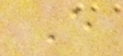E
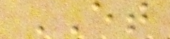ET
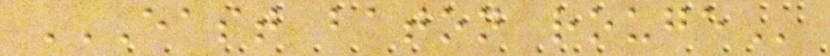EAST BATON ROUGE
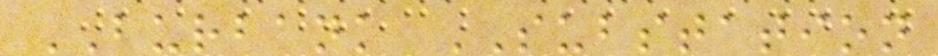BURBANK SUBSTATION
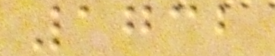1732
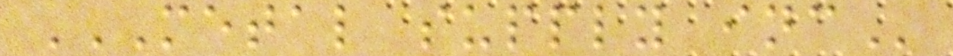METAL SUPPLY INC
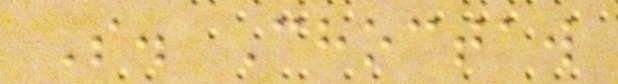S. Choctaw
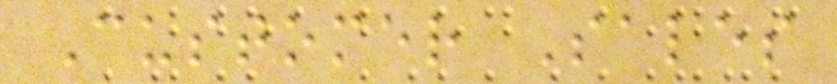Customer Sales
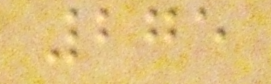275
